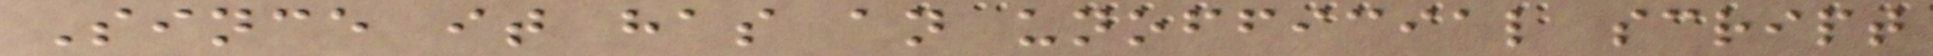Since it has an unofficial script
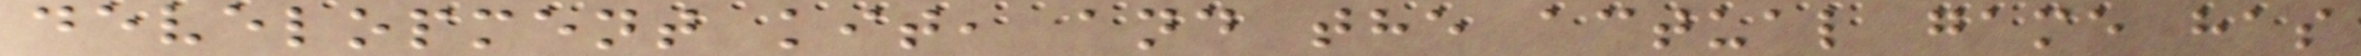development kit, and the actual game has
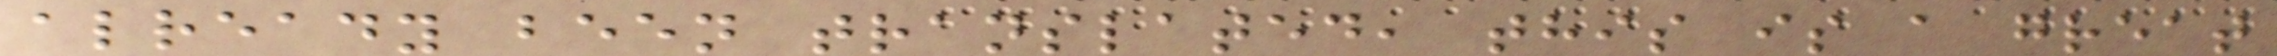already been translated, this is a great
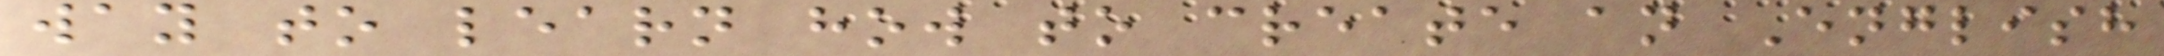way to learn how to create an English
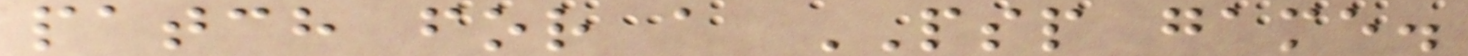patch for a PSP game.
